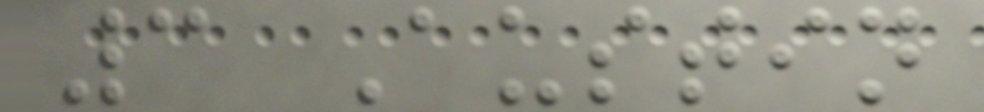3 Austin
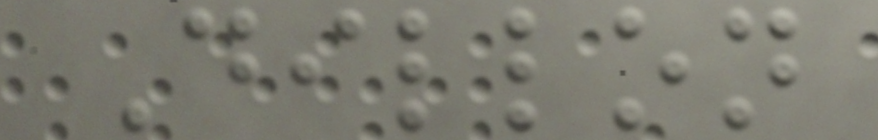Dillon
